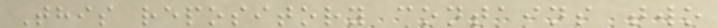This repository contains two
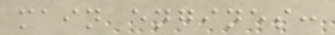main engines:
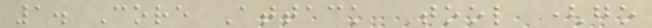1. Core Attack Tool (go
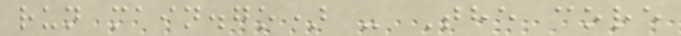run main.go) - The core
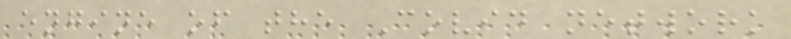engine of the Covid network
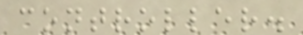controller.
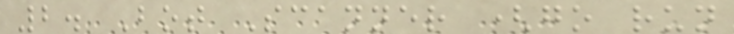2. Bot Scanner (go run
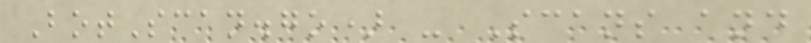BotScan.go) - Scans and
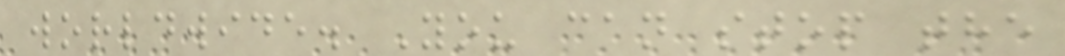worldwide. You can stop the
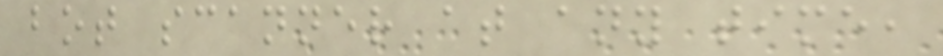bot scanner at any time,
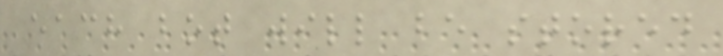each bot will be stored
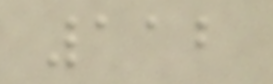112
